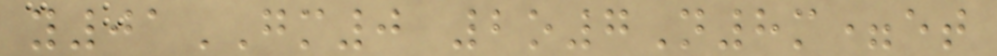y01GM0 2o7N8m=et
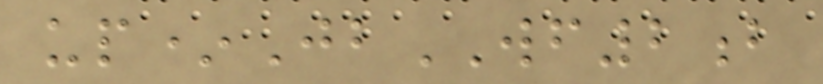up*JbWF2b
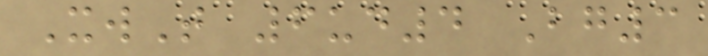XwT 6ud4 Bg3
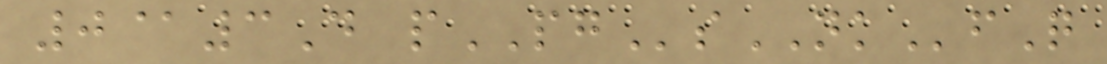0@3D pPGsNKfQ
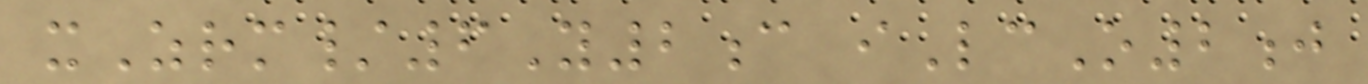xZrm/6Y2c iLcO2j
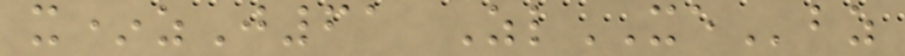x*zJ61 ZlXEbz
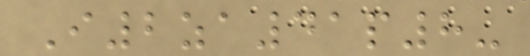I2za41p8-
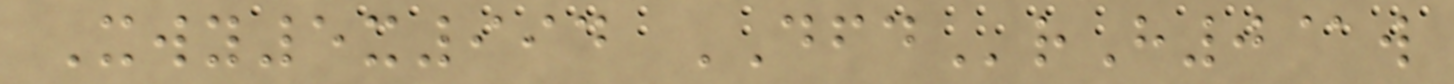Xwy5x994 DFDrH0@w
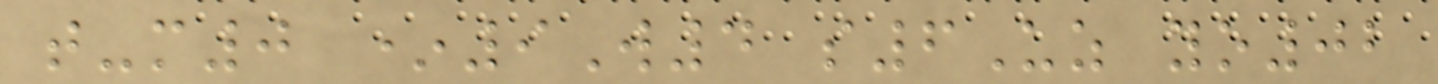t-m0 *9W4 s6Uz yo02
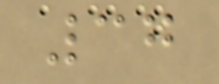37
